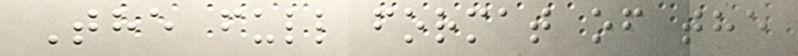The full format of the
